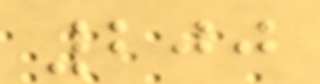200
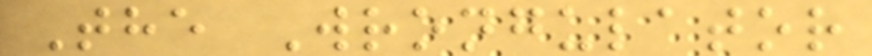The Wrongulator
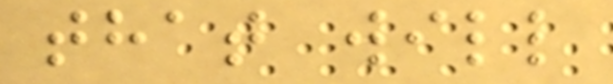that will
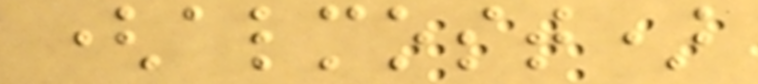(almost)
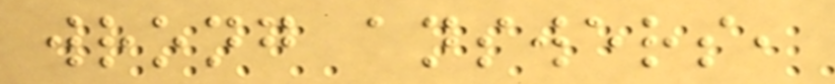wrong answers,
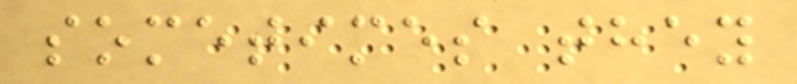sometimes they
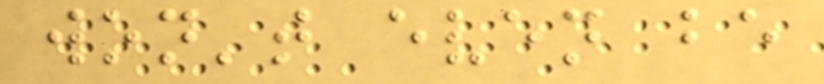won't even be
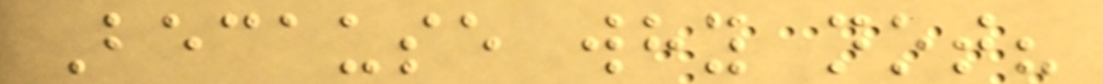Because why not?
